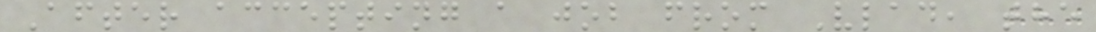After accepting a job from Vlad, the
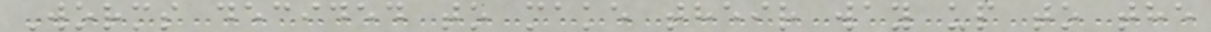Worms decided to make their way up to the
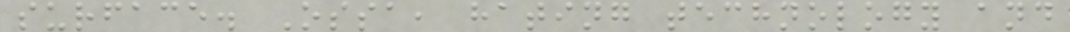surface. Ossa, hating technology and
